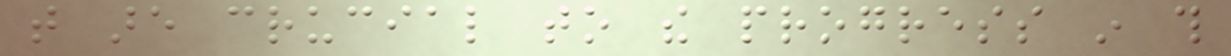that are crucial to the progress in this
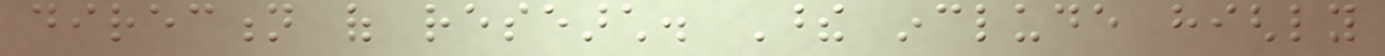direction of research. These include highly
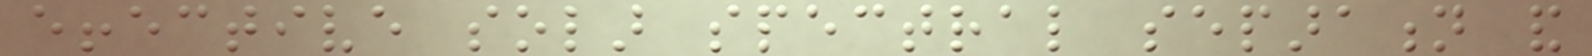effective solar spectral separation and
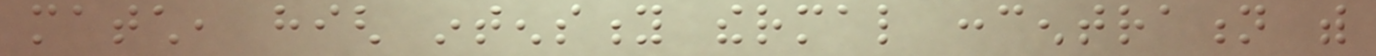match, high intensity thermal concentration with
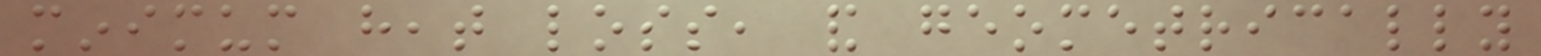minimum heat loss, and geometrically
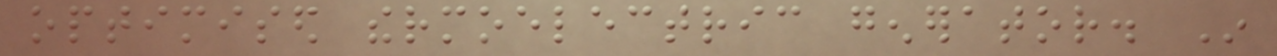optimised thermoelectric generator. In
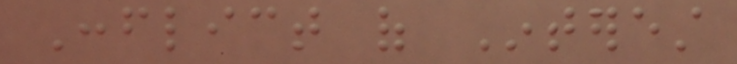Conflict of Interest
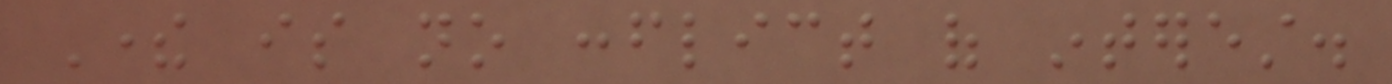There is no conflict of interest.
